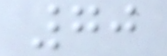70
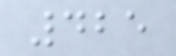425
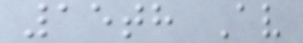15th Av
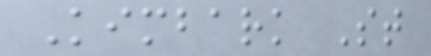Kimbark St
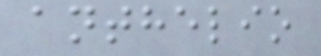anthelio
